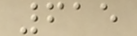615
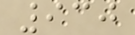930
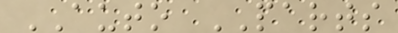AUTO PARTS
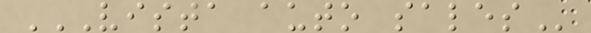VISTA AUTO SALES
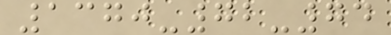1370-72-74
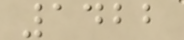1422
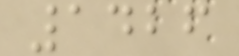1426
